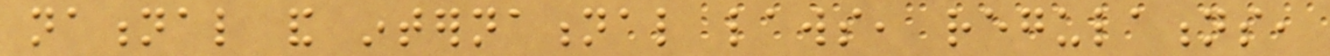national and international laws, regulations,
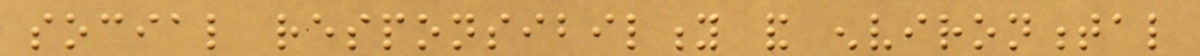social responsibility and environmental
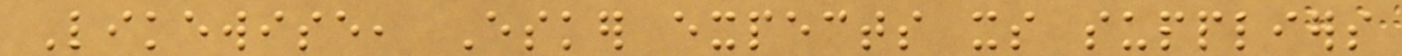Likewise, Esker expects its suppliers
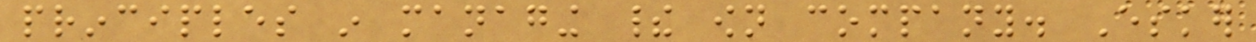principles in managing their own company. Esker
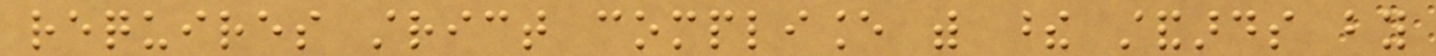requires strict compliance with these standards by
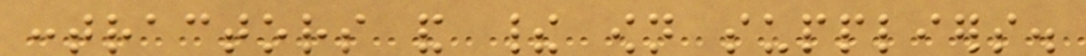contractors and their own suppliers.
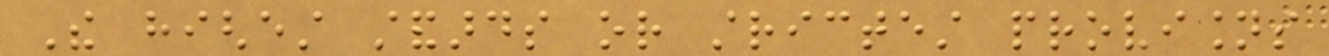The highest standards or strictest provisions
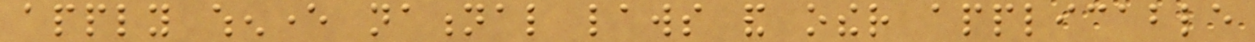apply whenever national laws and other applicable
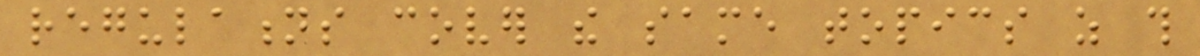regulations cover the same topics as this
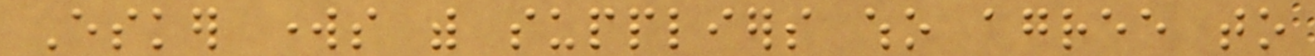Esker works with suppliers who agree to
